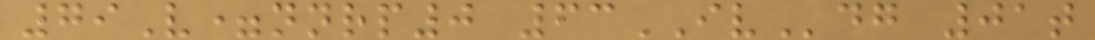79V=nnrp0 63IVdg 01t
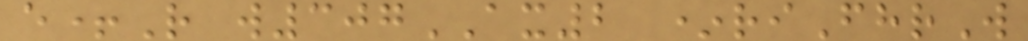e+R w307AX2 *riFhrW
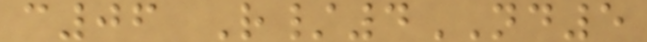c06 R/4ND5
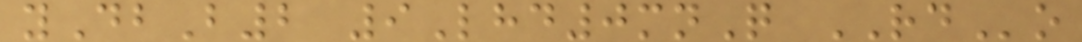yDbB2 9Lhd0mnQ RDo
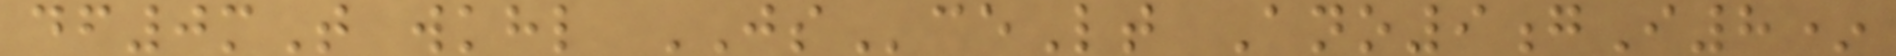df0mT wkhl JSceLt Ano9gI8*
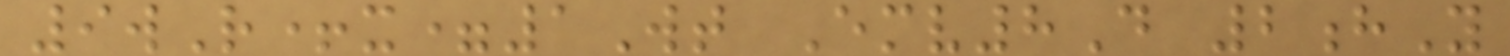9wR+x=1Wt Emv8D 2hY
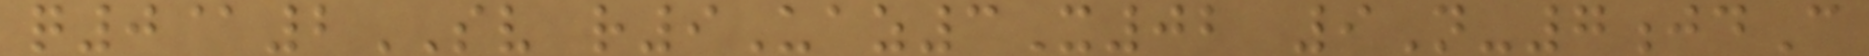q0@2SV r9Uaz3X02 9N-7jdC
